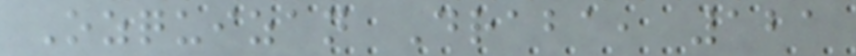Ozquizan Draba, 121
